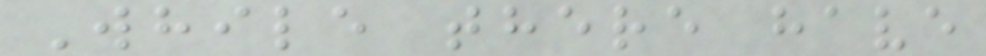While there have
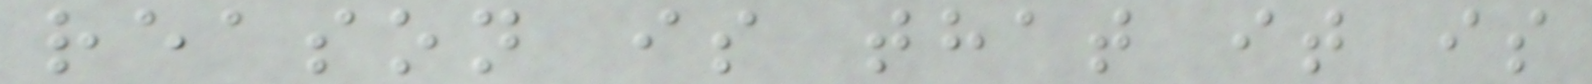reason is that it is
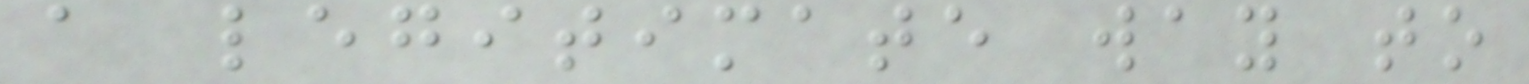a legitimate way to
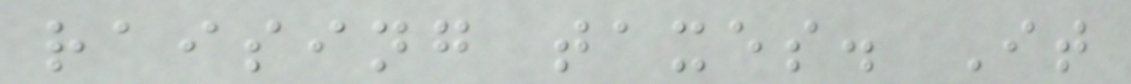raising taxes. It
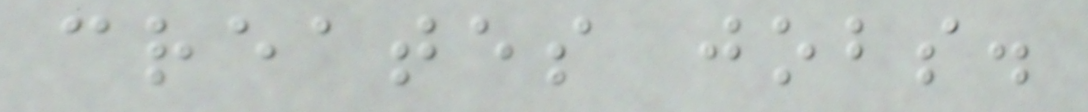creates jobs.
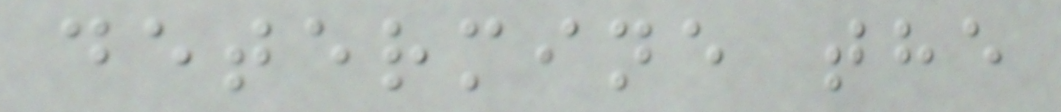determine the
